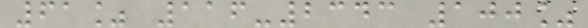61% 116-2343 100%
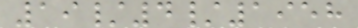19/4/1958
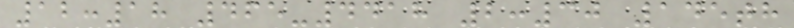12:18 465-4418 2:30 145th
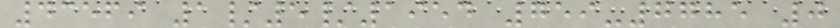43569 1/5/1954 759-7785 0
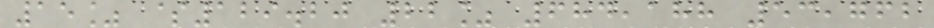15% $129.20 22% 684,188 53,762
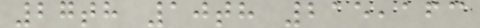27th 10th 215,163
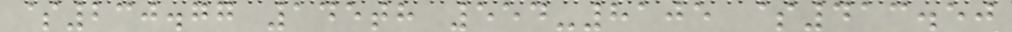$230.77 145th 554-8105 $413.50
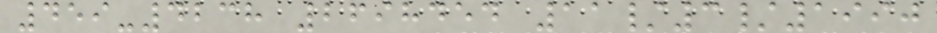459-4238 2698454 11/3/1990
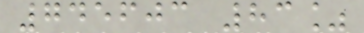745603 83%
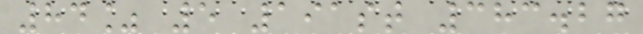84% 5 191st 383.27
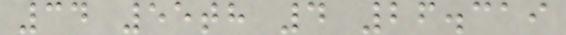34 55th 4 26.319
